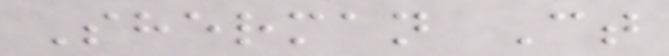Sherman Ct
